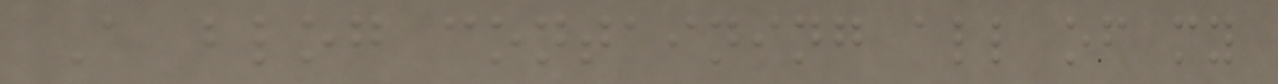A blog containing all of my
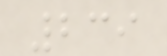239
